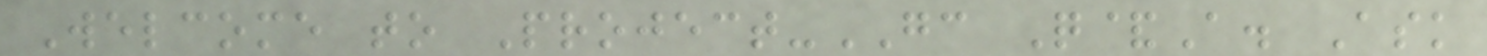Welcome to Project-GC Q&A. Ask
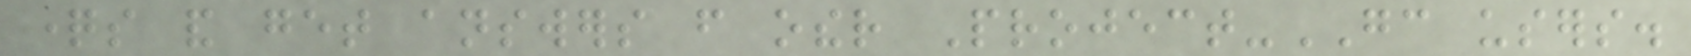questions and get answers from other Project-GC users.
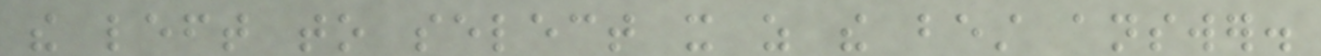the left to select it as the best answer.
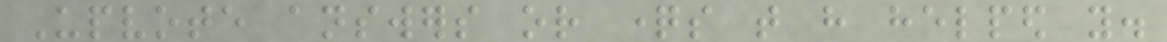Upvote answers or questions that have helped you.
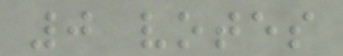0 votes
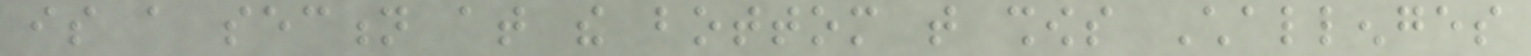is a section at the bottom that shows Challenges
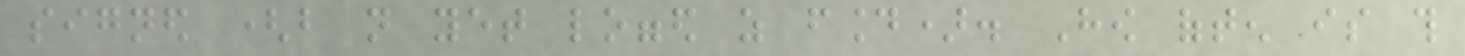signed (but not yet logged as found). How often is this
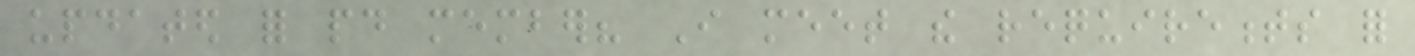updated for paid member? I meet the requirements for
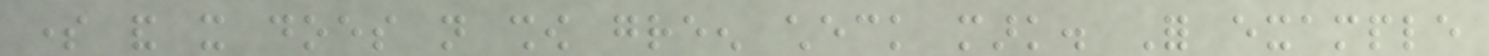some and it does not show green check mark. For example
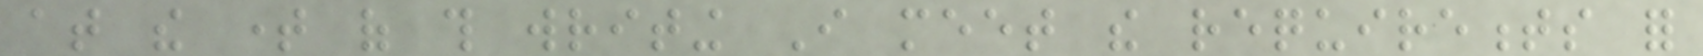at the time of this writing I meet the requirements for
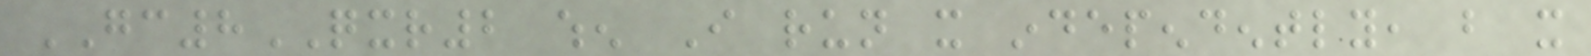GC8QXR2 when I run it independently, but it
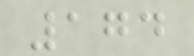174
